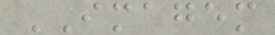IMAGEM
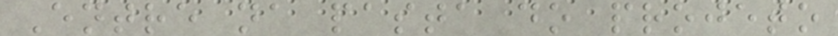Entre na pasta do projeto
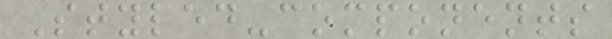Styled-components
